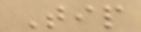Tip
